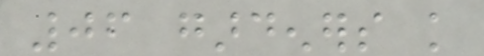06 gardeners knowledge
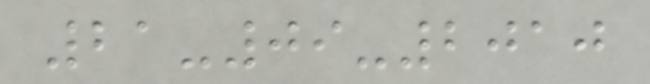21-09-2010
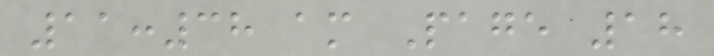11:38 am Page 18
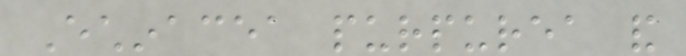Echinacea purpurea and
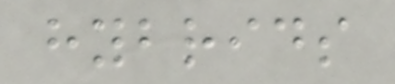hybrids
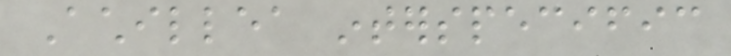Achillea interspecific
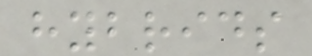hybrids
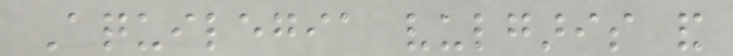Aquilegia vulgaris and
